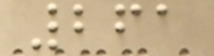261
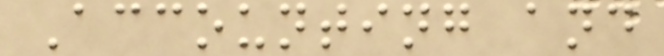Accounting and
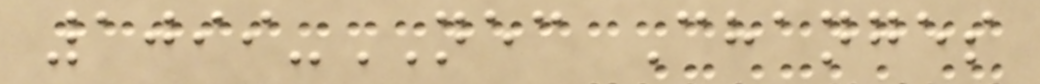1099-NEC Changes
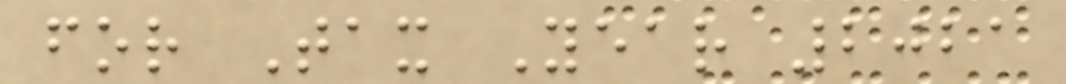for Tax Year 2021
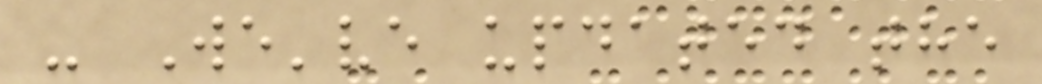- We've updated the
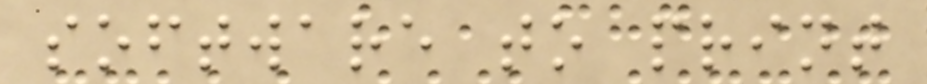software to print
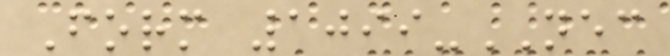Form 1099-NEC
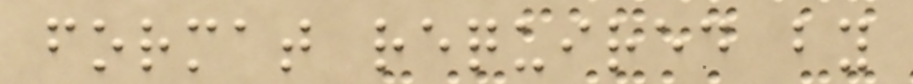format required by
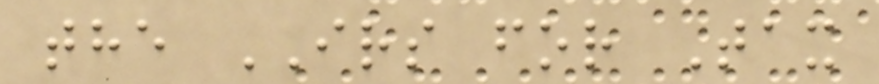the IRS for Tax
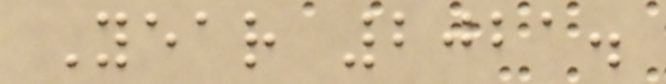Year 2021.
